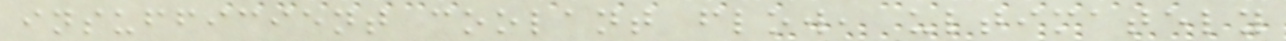insufficient coolant flow, ultimately
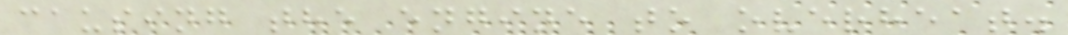causing the engine to overheat.
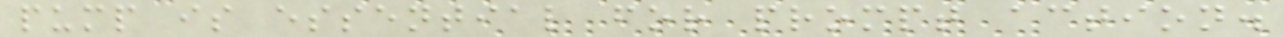pump is essential for prompt action.
